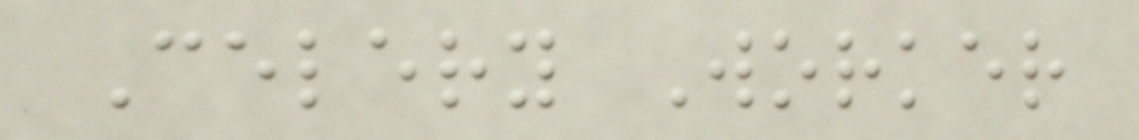Celery Worker
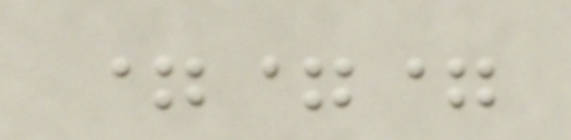===
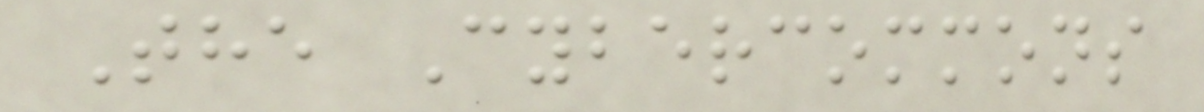The Cybercommons
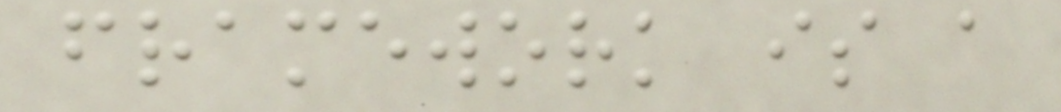framework is a
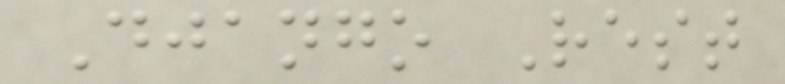Django Rest
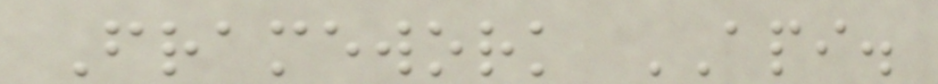Framework API.
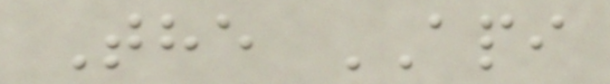The API
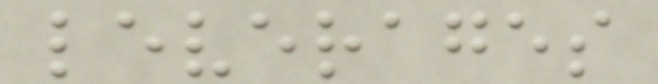leverages
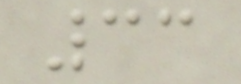33
